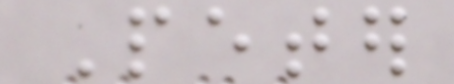Peter
